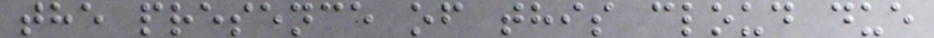the presence of this cloud due
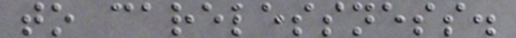to carelessness.
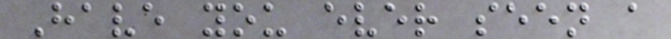Have you ever seen a
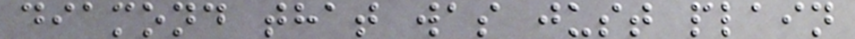diamond that was just plain
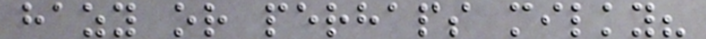hazy or perhaps milky?
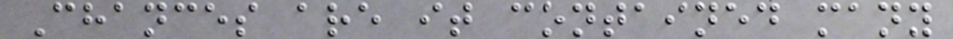Chances are it contained many
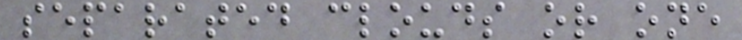separated clouds or one
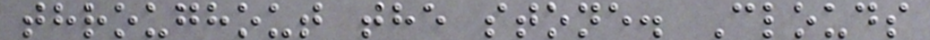throughout the stone. Clouds
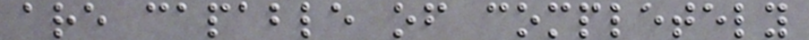are capable of completely
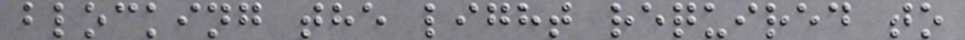blocking the light required to
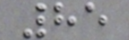85
